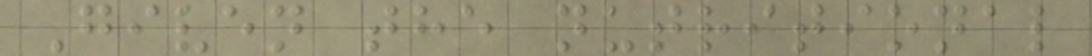Given the nutritional
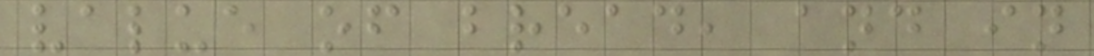value of bread, and in
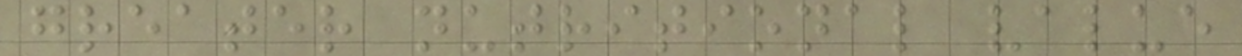greater nutritional value
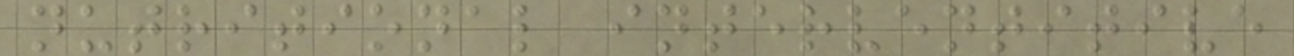nutritional interventitive
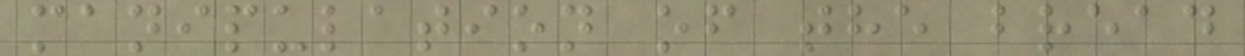manipulation of the bread
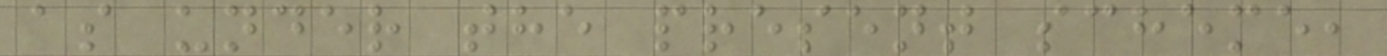as under the present scheme,
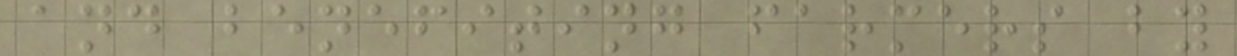and benefiting farmers by
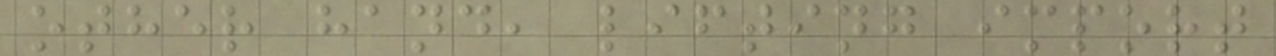other hand, lifting import
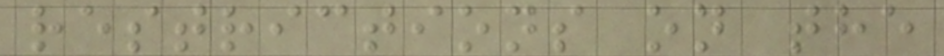restrictions on the
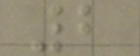2
